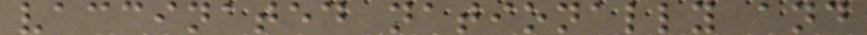vaccinated nationally and
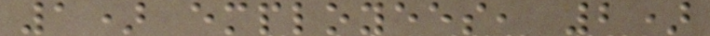1) employees, 2)
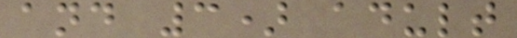and 3) adult
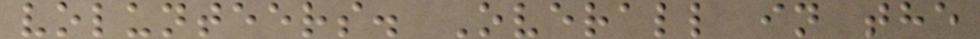volunteers. Overall in the
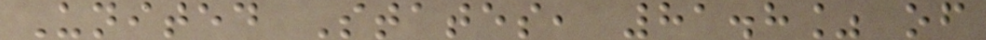United States, 81.8% of
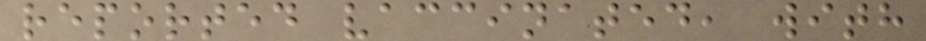reported vaccinated, with
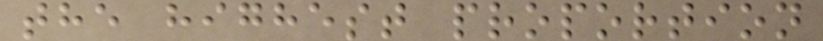the highest proportion
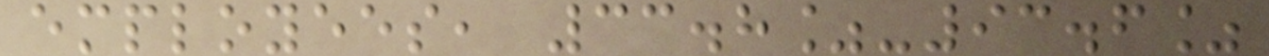employees, 33.8%-93.6%
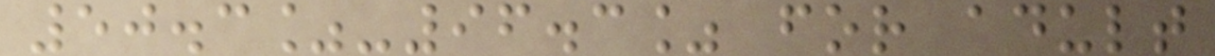50.3%-96.3% for adult
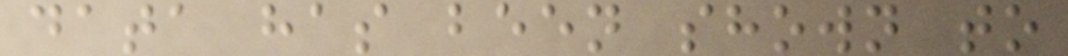data has been shown to
